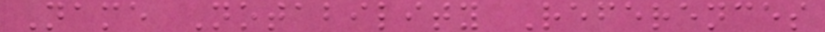Name Notability References
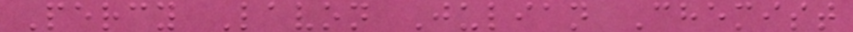Percy Lavon Julian Chemist
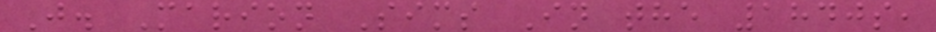J. Marion Sims In the 1840s,
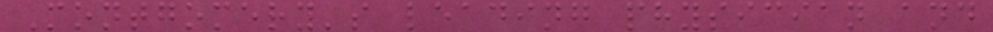Montgomery's leading physician and
